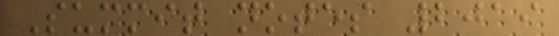Summit notes 2019
